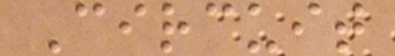Circuit
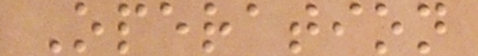Operation
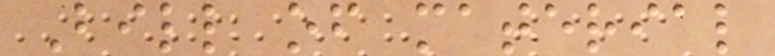Bill of material
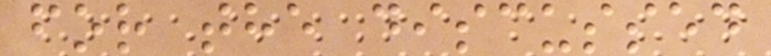for the discussed
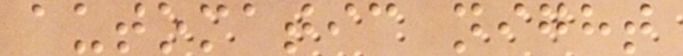automatic night
